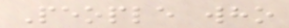People who
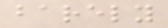barely
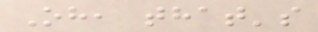Oh, that's
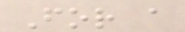For a
